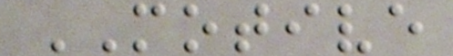MOTIVE
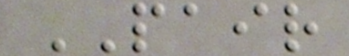PAIR
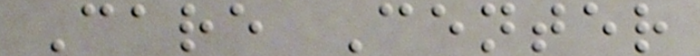Care Center
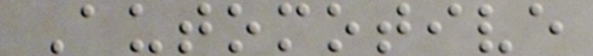Automotive
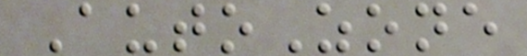AutoZone
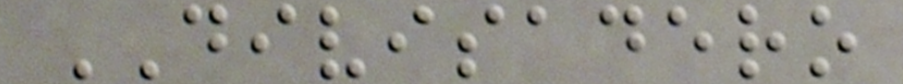DIVISADERO
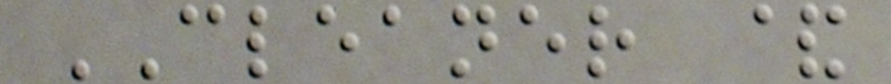CLEANER &
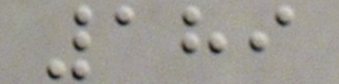189
